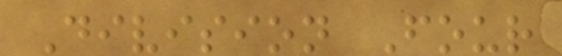Division Four
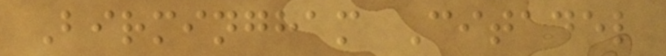Birmingham Citadel
